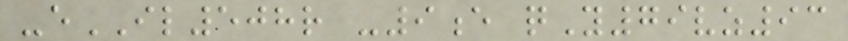-eIL508r -9e qY79vz93
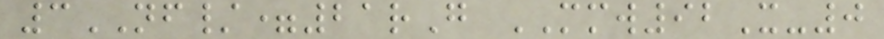3NF/=21rG MMW92X-0
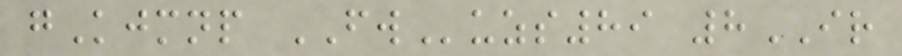gKjmnp FWuzs89 8IR
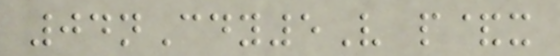04nCdy5V p&x
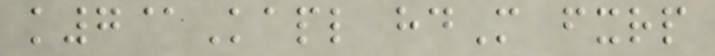k7@Kapl hdM fxrp
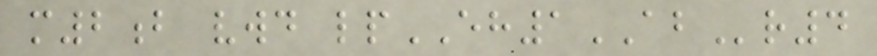m2b vwd lpEH1ABr4
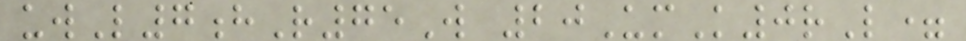uwL7hR75W 20UmK0rL=
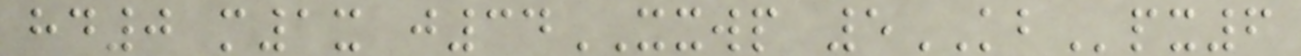hd0 m1x j34XXWP 5KBpx6
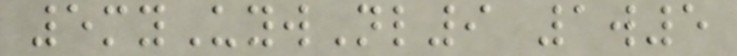5myUywNl9 1w5
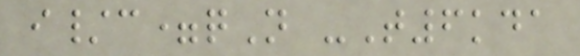i/c=qN -T6kda
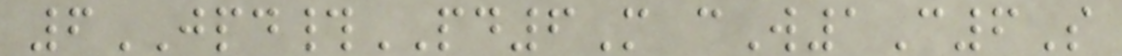6JPD#PD6M cW1C6S
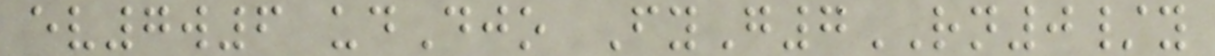ev7w6 udDjo FyG7RN0/y
